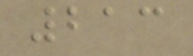213
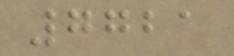7721
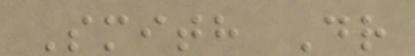Smith Dr
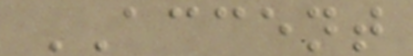ACCENT
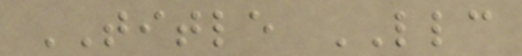TITLE LLC
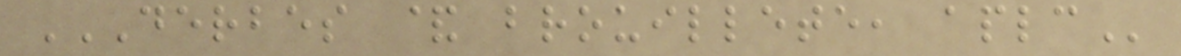DERBES & BROUILLETE, APLC
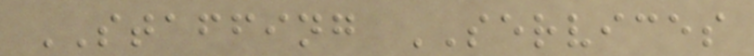STAFFING SERVICES
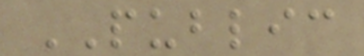PUBLIC
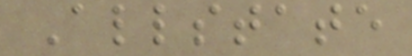Allstate
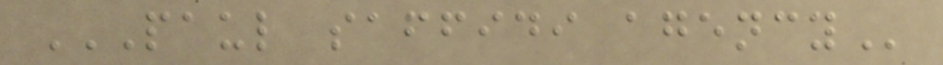PAUL SAFFIDI AGENCY
